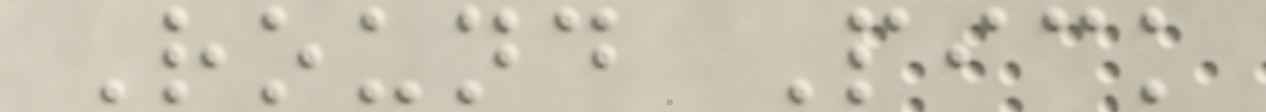Round Pick
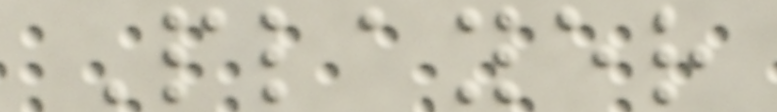Player
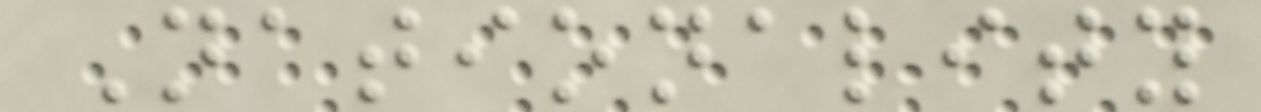Nationality
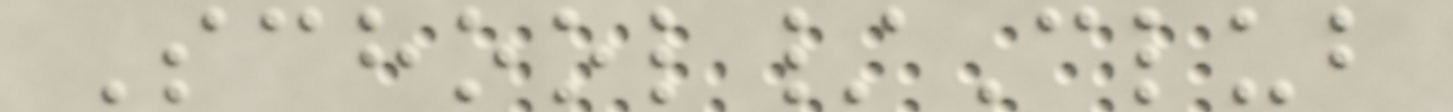School/Club
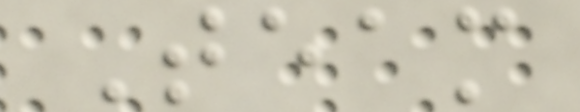Team
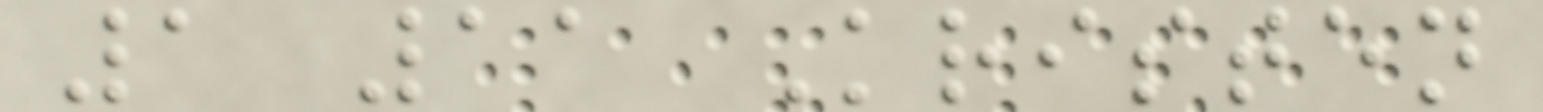1 11 Kristen
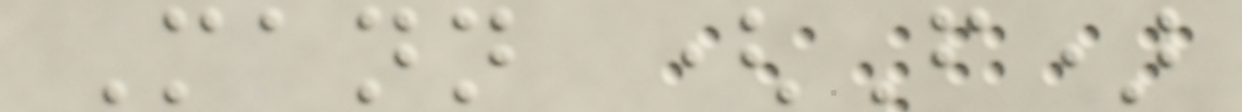Mann (F)
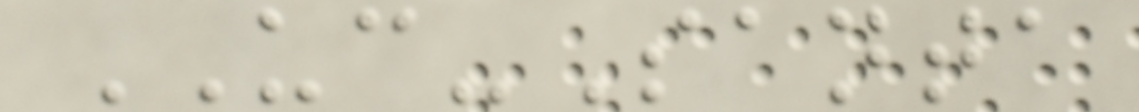UC-Santa
